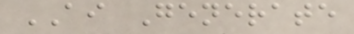AI Generate
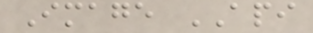Image API
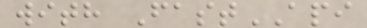with FastAPI
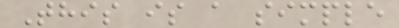This is a simple
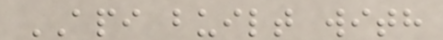API built with
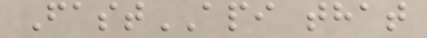FastAPI that
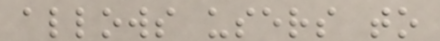allows users to
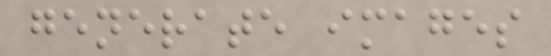generate images
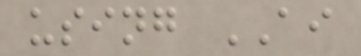using AI
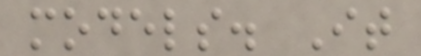models. It
